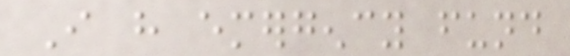I have emergency fund
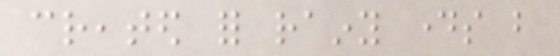created for rainy days but
